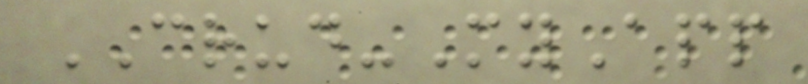CRUD-MyApp
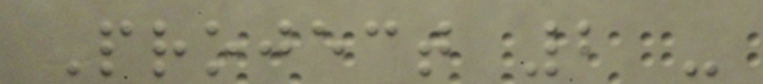Project 2 -
